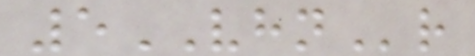5VHNr
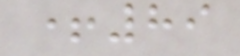+89
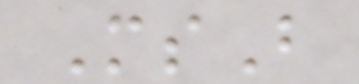MsB
